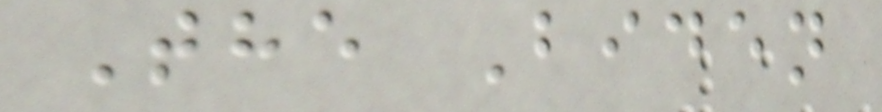The Biden
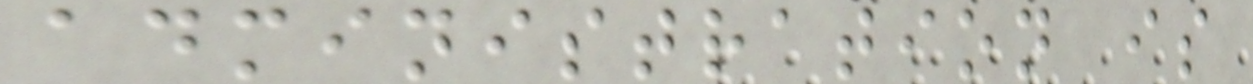administration is
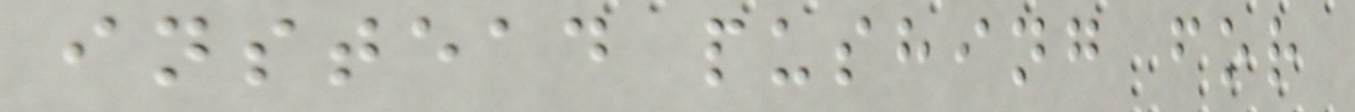instead pushing for
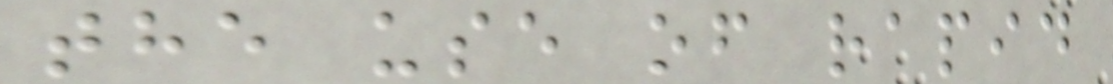the use of rapid
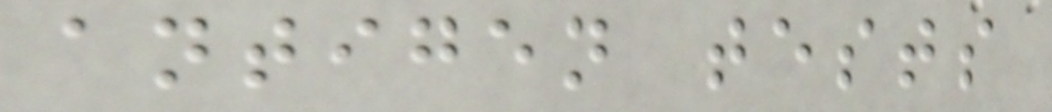antigen tests
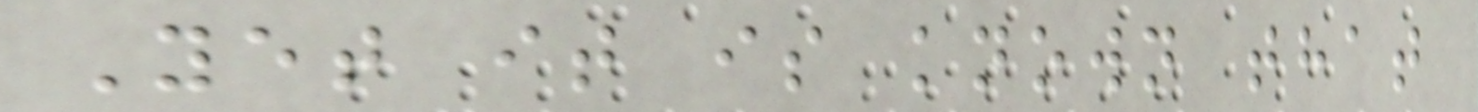Yet it is known that
